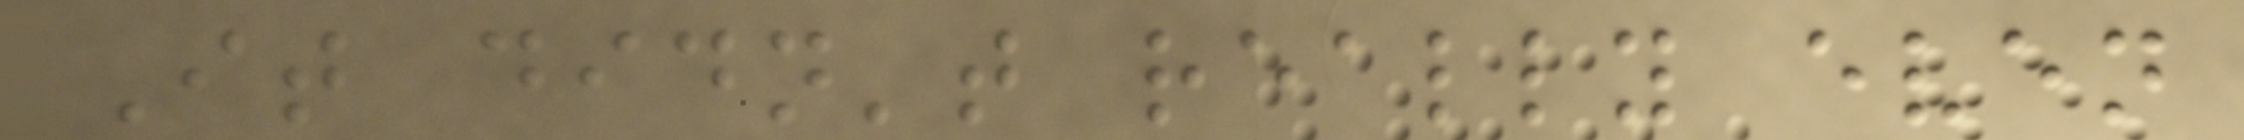It didn't really even
